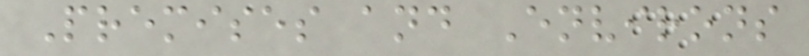Premises and Environs
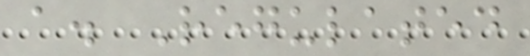a. Regulated
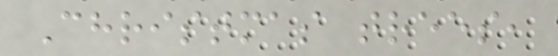Christmas trees,
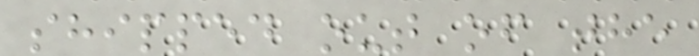shipped out of the
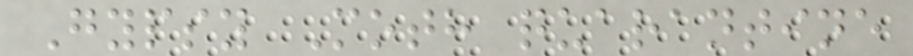Gypsy Moth quarantine
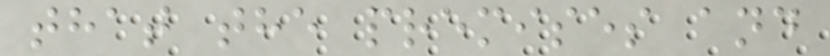that the premises and
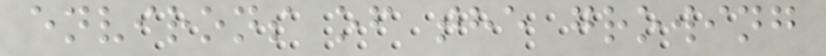environs of the growing
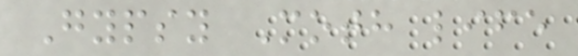Gypsy Moth life
